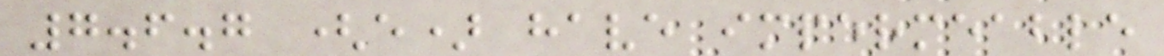7.6.7 (e) have impermeable
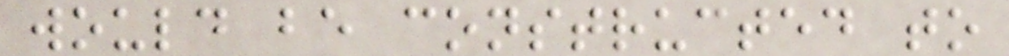would be constructed to
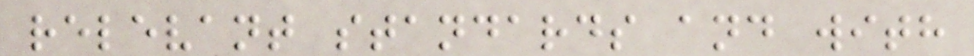relevant standards and with
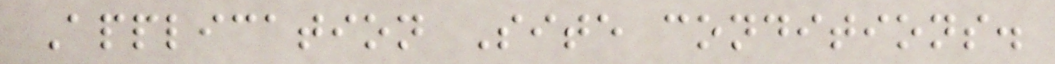Application Site conditions.
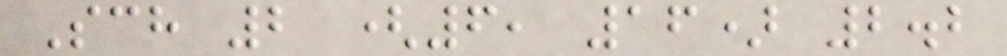Sch 2 (6, 16) 2.2
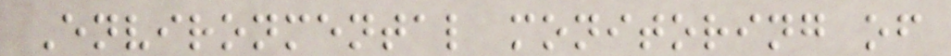Environmental monitoring of
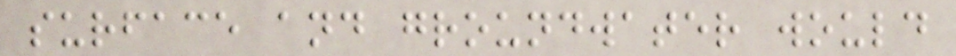surface and groundwater would
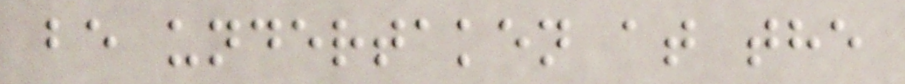be undertaken at the
